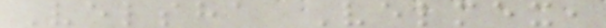Velsha Velmex,
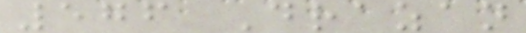576 Drazan
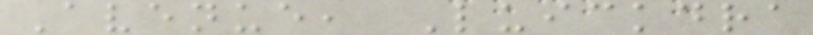Avenue, Luickdra
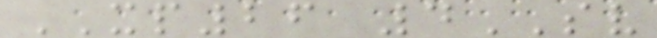XP26 4SV
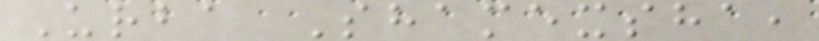Urba Shamexsha,
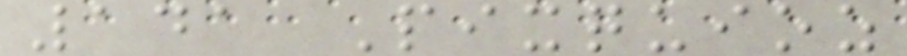141 Pixquioz
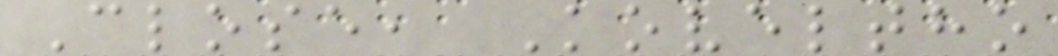Close, Koveltho
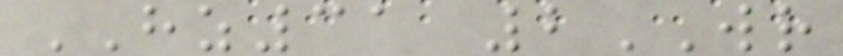HZ31 2WR
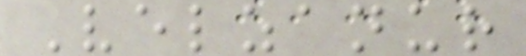Velzanur
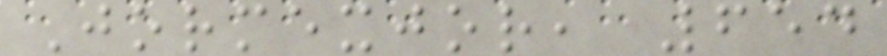Jormexjor, 654
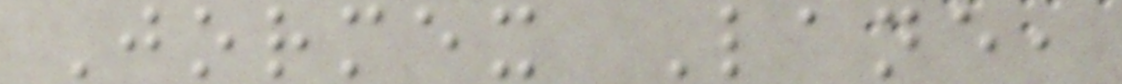Jormex Lane,
